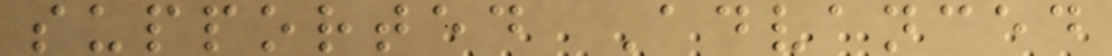supported Advanced
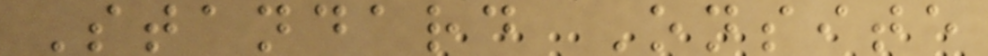Standard Onsite
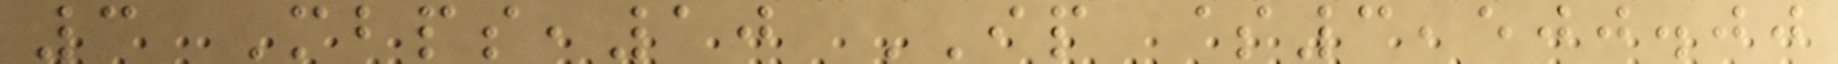3 Mbps,10 IP $3,500.00
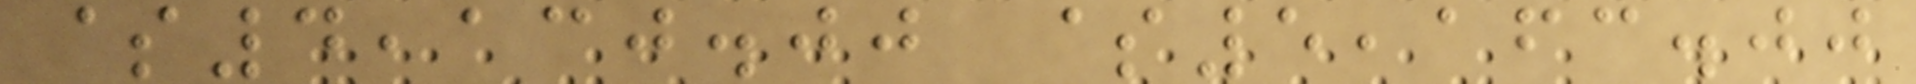$4,130.00 $5,163.00
